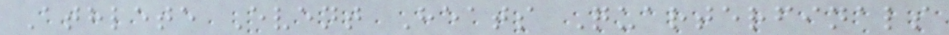Athlete Event Heats Quarterfinals
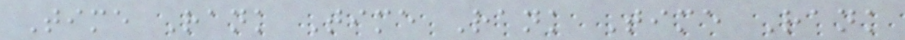Time Rank Time Rank Time Rank
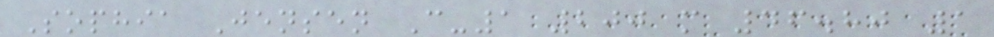Sophia Jensen C-1 200 m 46.80 1
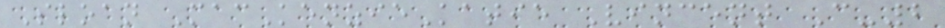Sloan MacKenzieKatie Vincent C-2
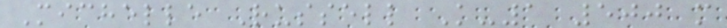Michelle Russell K-1 500 m
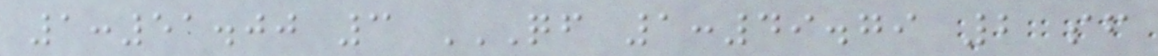1:51.00 3 QF 1:49.79 2 SF
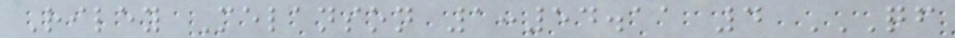Riley Melanson 1:54.11 4 QF
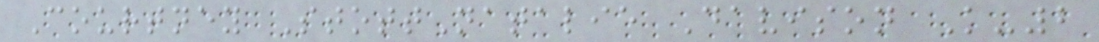Courtney StottNatalie Davison K-2
